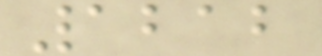1212
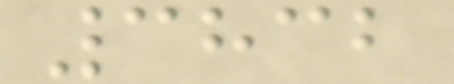3832
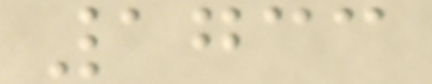1733
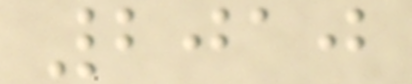2010
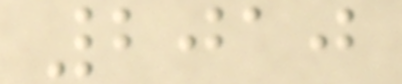2010
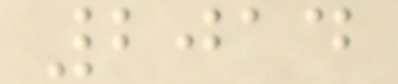2014
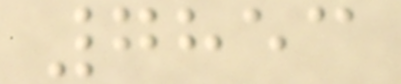7853
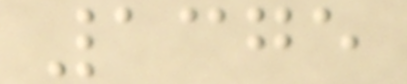1375
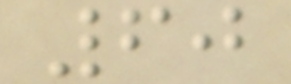60
